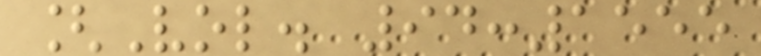[Vol. 94:1555
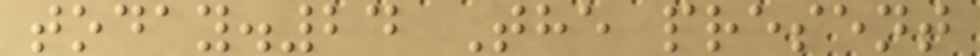today.24 The present
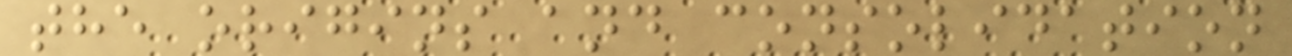the origins and consolidation
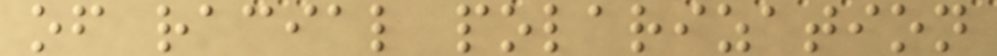of racial polarization
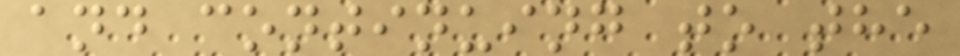and continuing to the
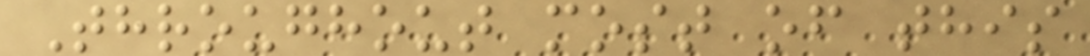Throughout most of this
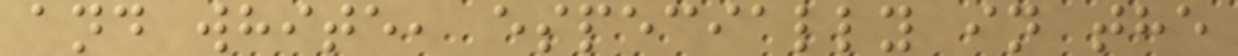and white, especially in the
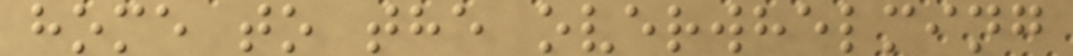home to the overwhelming
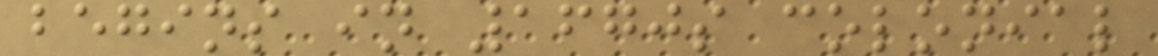begins in 1670s colonial
